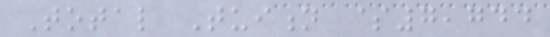Total Tuition $7,744
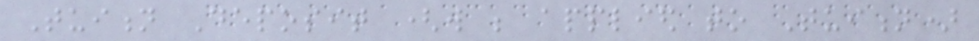Tuition Deposit (will be applied to Tuition)
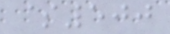$500
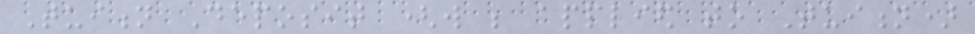Tuition Deposit (will be applied to Tuition)
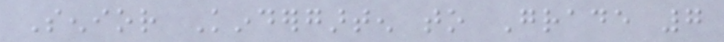Senior Kindergarten to Grade 7
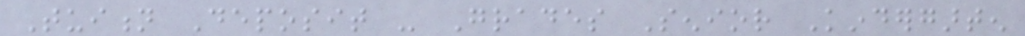Tuition Deposit - Grades Senior Kindergarten
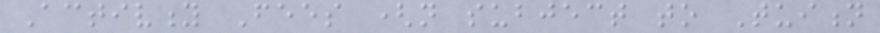Activity Fees (not subject to Tuition
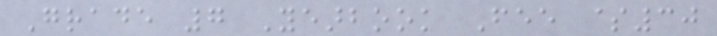Grade 7 Yearbook Fee $30
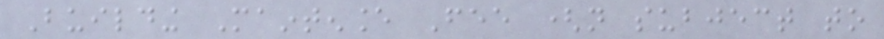Building Maintenance Fee (not subject to
